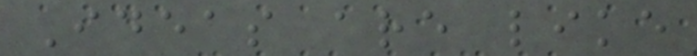Ideas are like
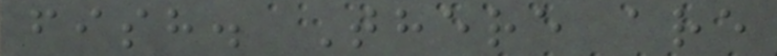fish. There are
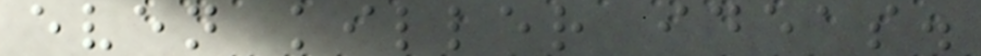even killer ideas.
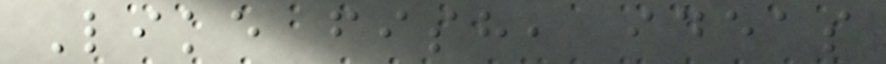Like fish, ideas
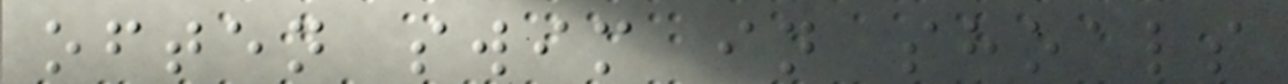often swim in shoals
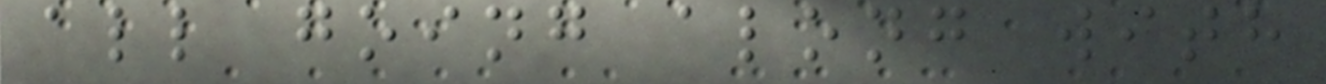all going along with
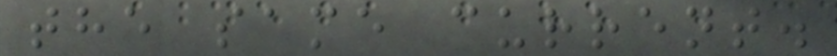the same current.
